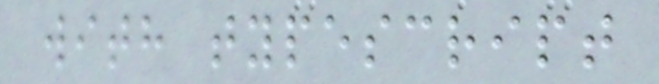with typescript
